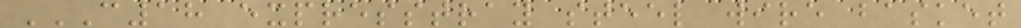C18 EXPRESSTRAY STEEL WIRE BASKET
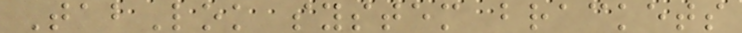TabLok system brackets
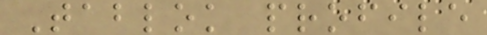Tablok profile
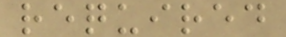required
